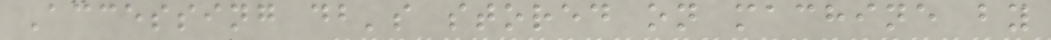Accessing db's stored on machine by
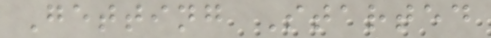Getting Started
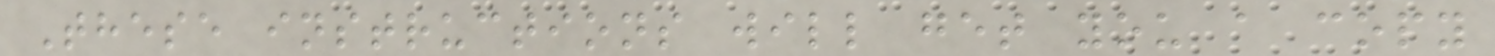These instructions will get you a copy
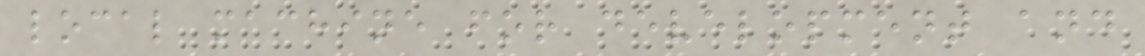local machine for development and
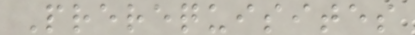Prerequisites
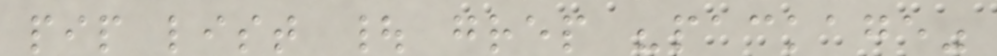pip list | grep "package"
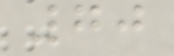70
